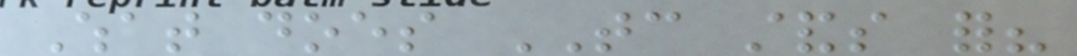What does TC stands for?
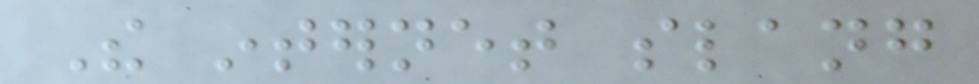The internet slang
